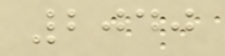2040
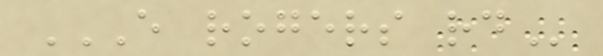E ROGERS RD
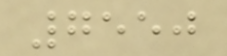7550
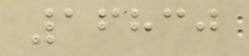16830
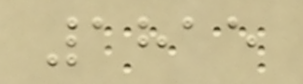1815
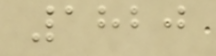1820
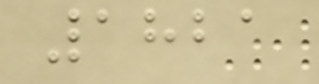1821
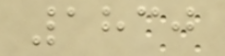1830
